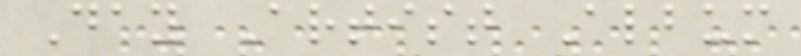Day Artist Album
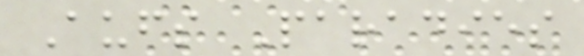Aufs Paradies
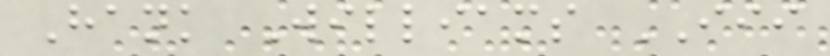Hank Williams III
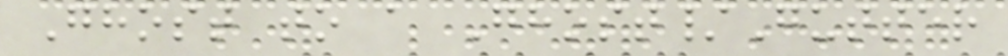Ghost to a Ghost/Gutter
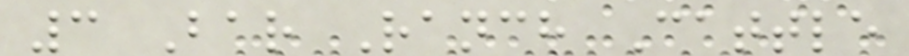3 Bar Ranch Cattle
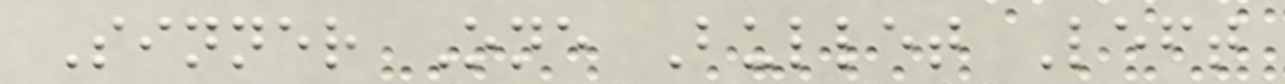Sinner One Bullet Left
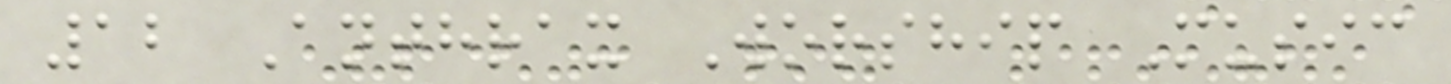12 Anthrax Worship Music
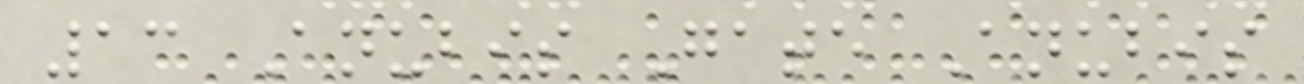13 Anubis Gate Anubis
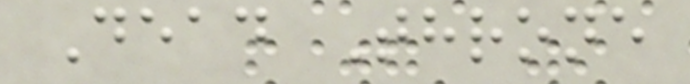Dead Throne
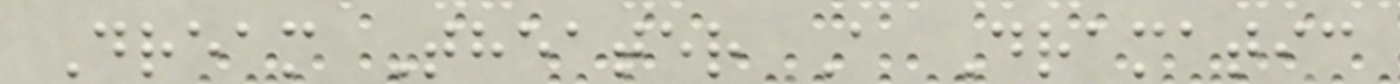Dream Theater A Dramatic
